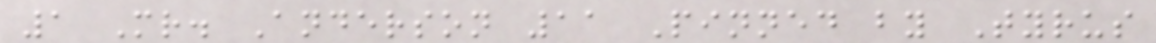1 Mr. Anderson 11 Pinned by Tyrus
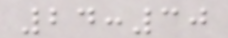24:30
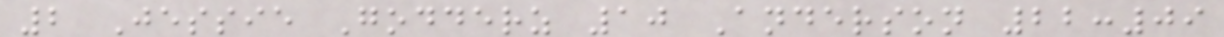2 Jessie Godderz 10 Anderson 22:09
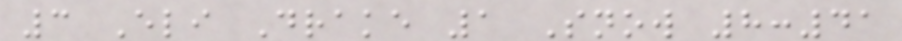3 Eli Drake 1 Snow 8:41
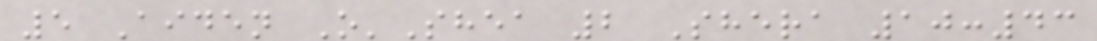5 Aiden O'Shea 2 Shera 10:43
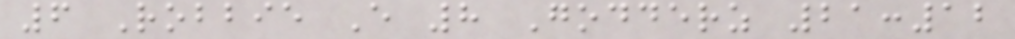6 Robbie E 8 Godderz 21:12
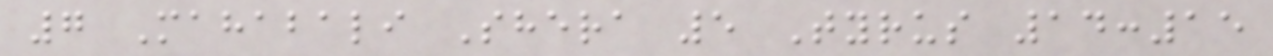7 Mahabali Shera 5 Tyrus 14:15
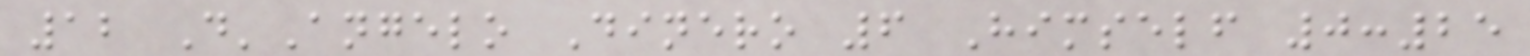12 D'Angelo Dinero 6 Himself 0:25
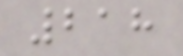218
